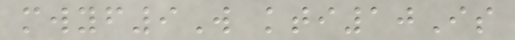mwyf9W kti10Is
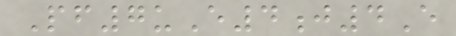Pf7uE4j4E
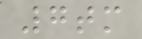7tm
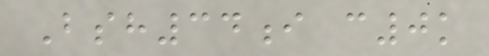Bsh34i c0k
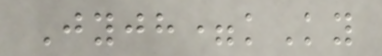Jyjh=kKy
